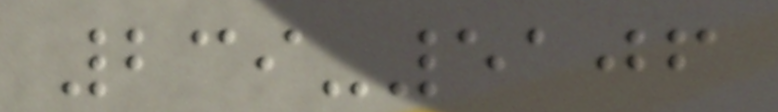239-5106
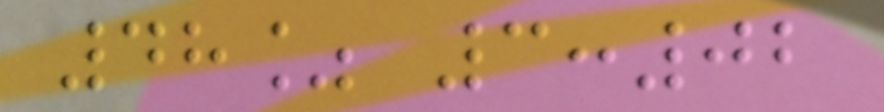48% 3:02
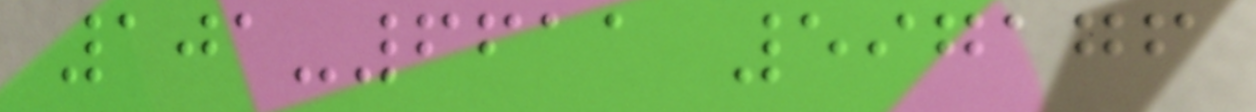101-6611 597176
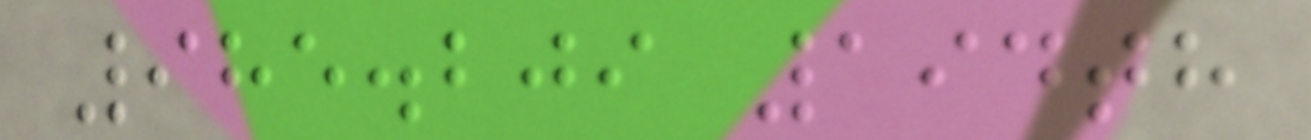985.209 194th
